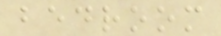bedroom
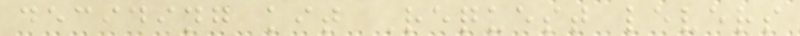deciding kit Request levers
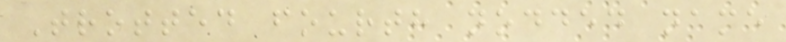Trotted fourth nodded name
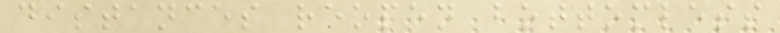distances reopen bottomless
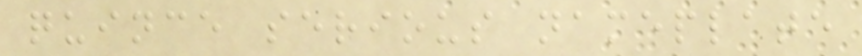quince serious nameplate
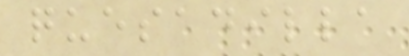quesadilla
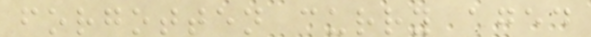forgotten curry aged
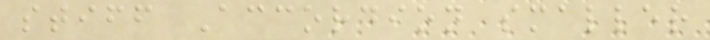stiff Accordion smaller
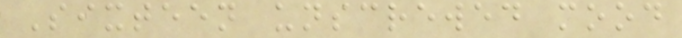Sixteen unscrewed mood
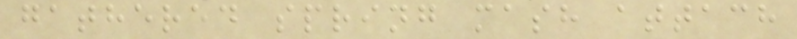gathered spring mash attach
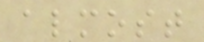almost
